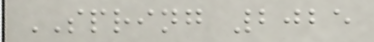SPRING 2025
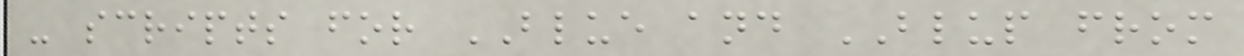- scripts for BLUE and BLUP from
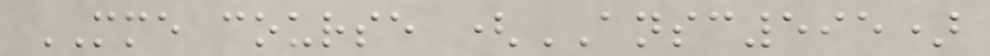MME course (ANSC595)
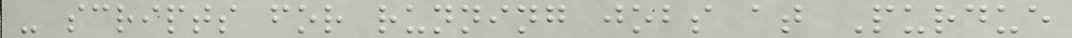- scripts for running jobs at Purdue
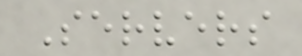Servers
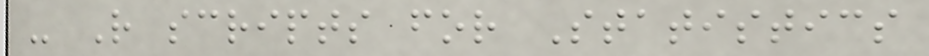- R scripts for Statistics
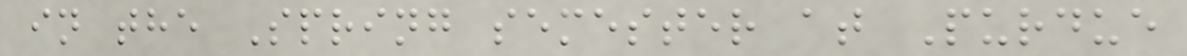in the Spring semester at Purdue
